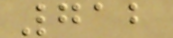712
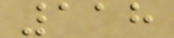118
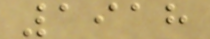1918
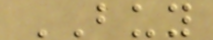BUY
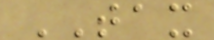TAX
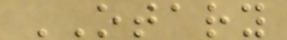OTARY
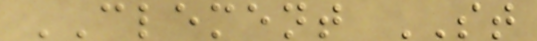CLEMENT ST
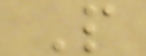P
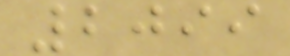2099
